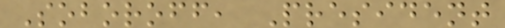Soboroff, President
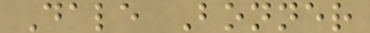Dale Bonner
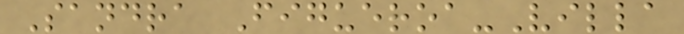Sandra Figueroa-Villa
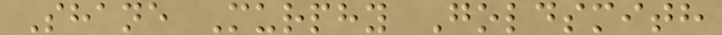Shane Murphy Goldsmith
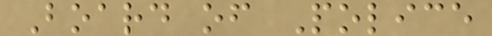Board of Police
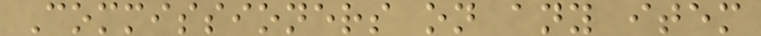Commissioners on any item
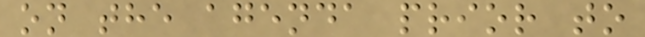on the agenda prior to
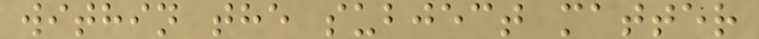within the subject matter
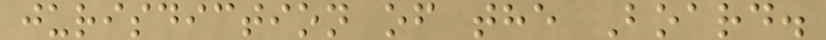jurisdiction of the Board.
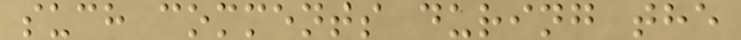such comments during the
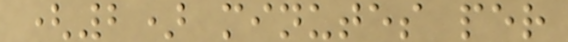(2) minutes per
